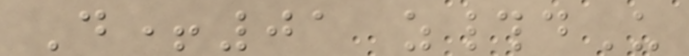D+01 z#dU
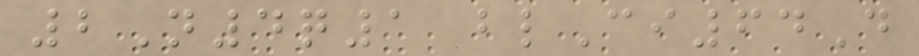2N4q1 blCi64D
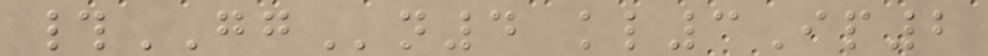#GGn4 kl3Ip2
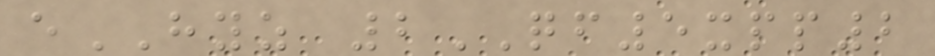eHYZ 2QF5xpp2
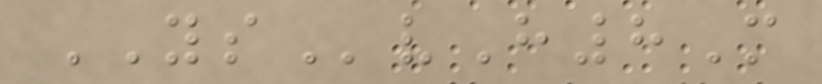YSvH8M
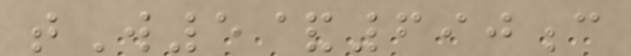tW5&690c
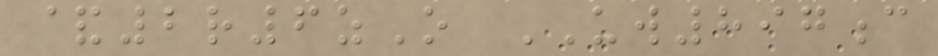&2r6zO UW897c
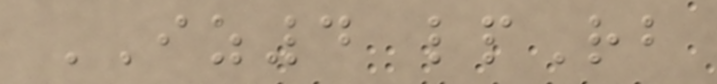IZ4 lpRb
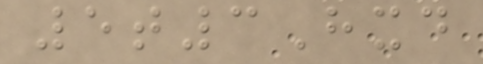5t3Hxd
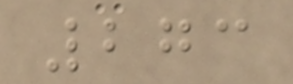273
